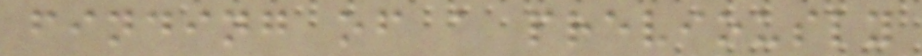finding of a previously
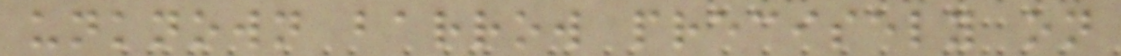unknown barrow precisely on
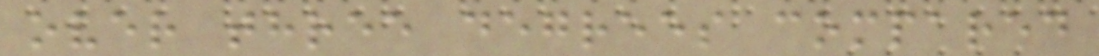over three degrees compared
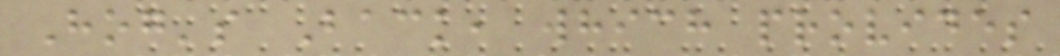Hog's Back, which provides
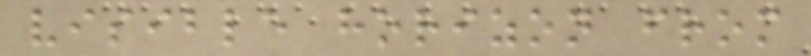visible horizon from
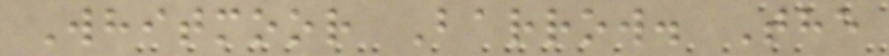Whitmoor Barrow. The
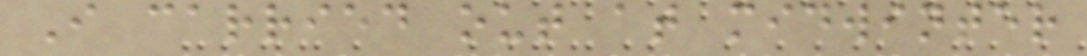I carried out at midwinter
